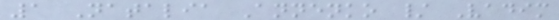1 Natalia Annenko / Vadim
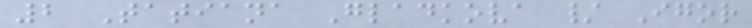2 Tatiana Gladkova / Igor
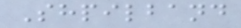Shpilband
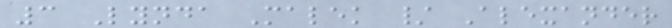3 Lynda Malek / Alexander
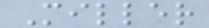Miller
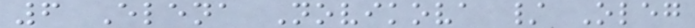6 Elena Novikova / Oleg
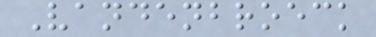Vandenbroeck
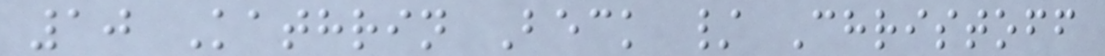10 Kathrin Beck / Christoff
